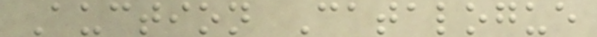Auction Catalogue
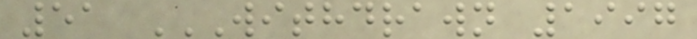51 WITHDRAWN 1997
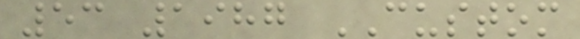53 1987 CUSTOM
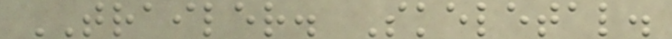TRAILER. Skeletal.
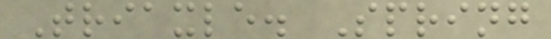Triaxle. Spring
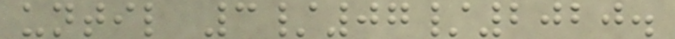until 3/07/2020.
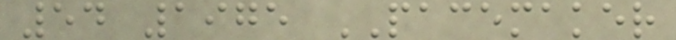54 1975 PACEMAKER
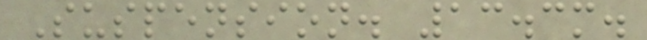Suspension. 13.3m.
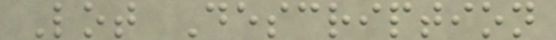Lot Description
